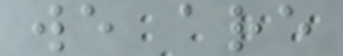we are
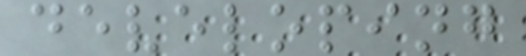developing
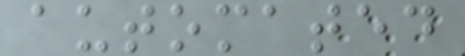automated
